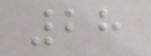28
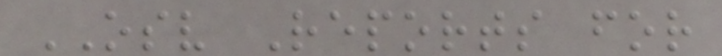OSV Reports for
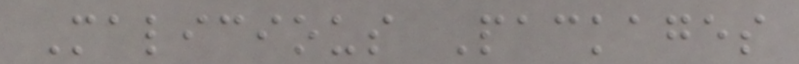Malicious Packages
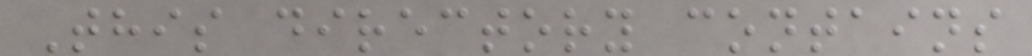This directory contains
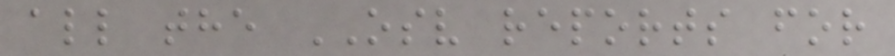all the OSV reports for
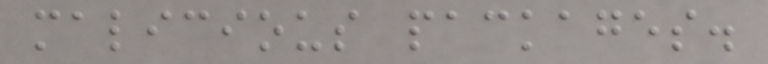malicious packages.
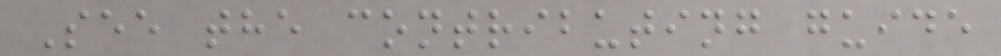See the contributing guide
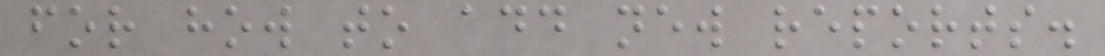for how to add new reports.
